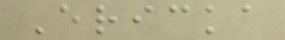Ericka
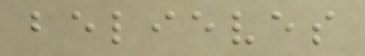believes
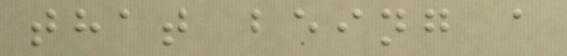that being a
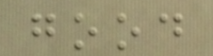good
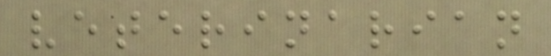veterinarian
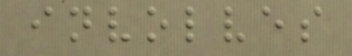involves
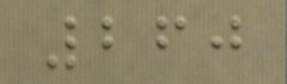260
